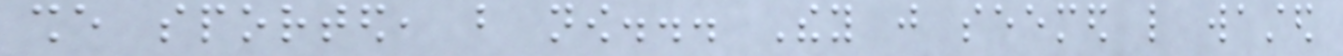she sported, but now... They just seemed like wasted
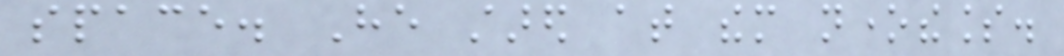space. He stared at them nonetheless.
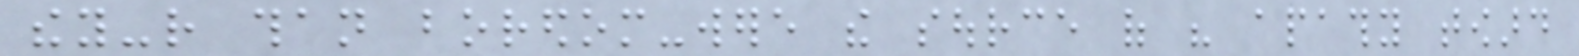they-rather than boredom-were the source of his apathy toward
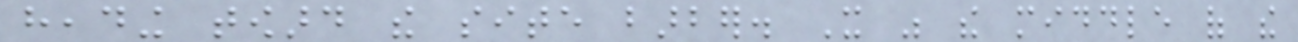heading toward the site barber. It was the middle of the
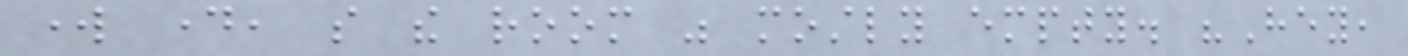work day, so the room was mostly empty. "Hey,
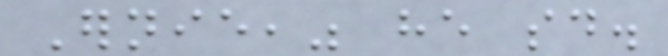Ernie," he said.
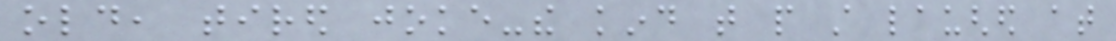old, tired joke-the kind that people still laughed at
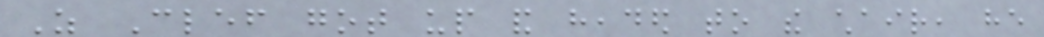As Clef got up and headed to the chair, he
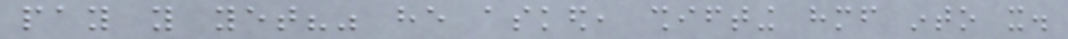pay you yet?" he asked, shifting himself into it.
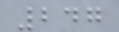247
